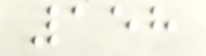158
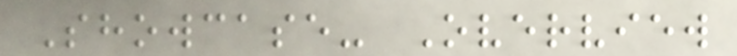Showcase- Overview
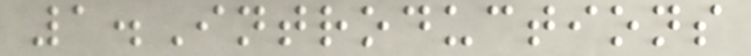1.Introductions
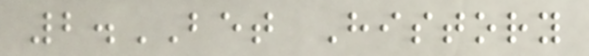2.BET History
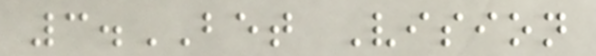3.BET Vision
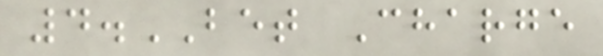4.BET Charge
